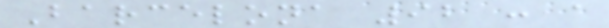Barcelona 92 : a
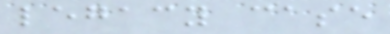legacy case
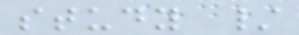study /
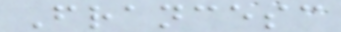Francesc
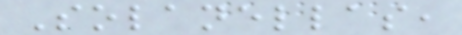Solanellas,
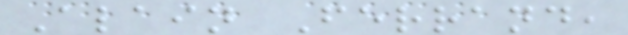Alain Ferrand,
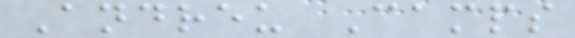Andreu Camps
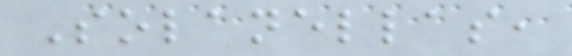Solanellas,
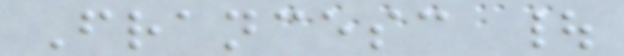Francesc |
